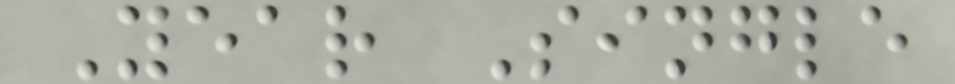Year Single
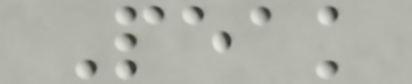Peak
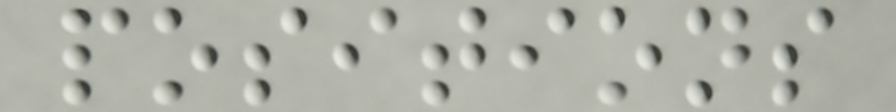positions
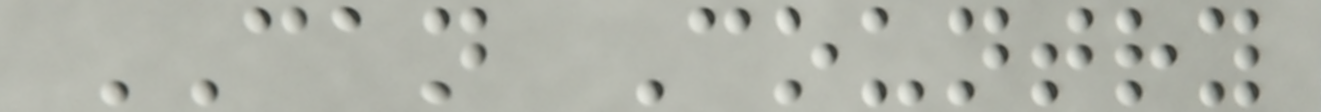CAN Country
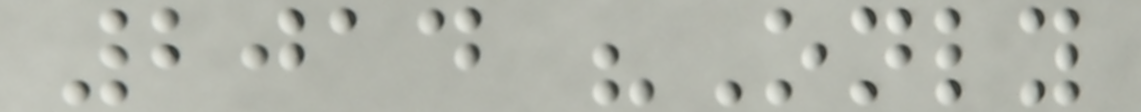2014 "Only
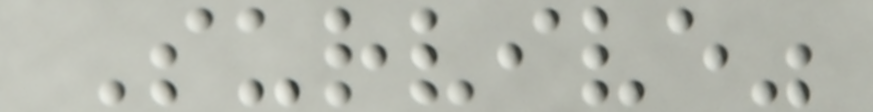Survive"
